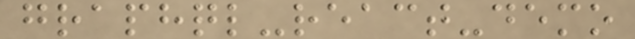graphql-react-demo
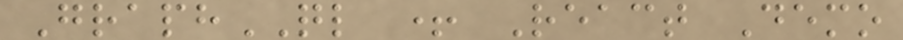GraphQL + React Demo
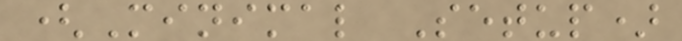(Minimal Setup)
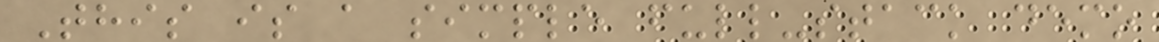This is a simple full-stack demo
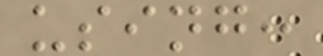using:
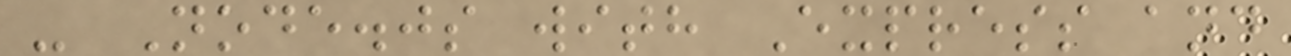- Node.js with Express and
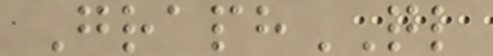GraphQL
